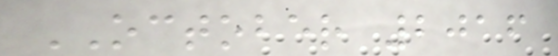OCTOBER 2016
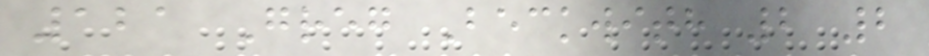121 Greg Beckwith 2 2
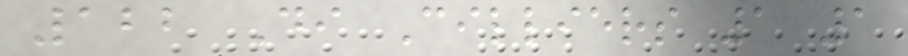122 Di Cilliers 1 1
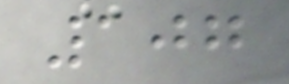107
